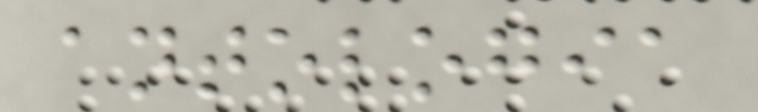antologia
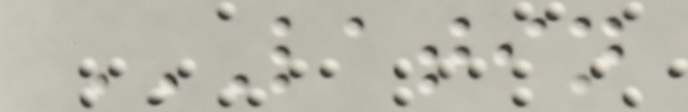LATIN
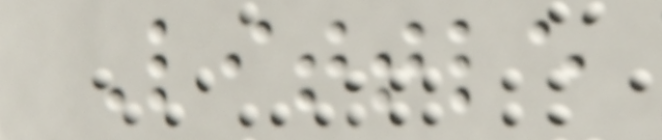Little
